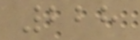228
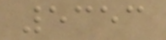5353
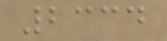2334
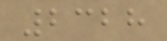2328
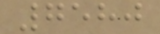7580
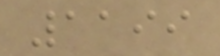1199
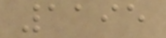1195
